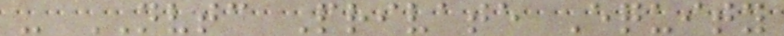- NVTC Private Equity
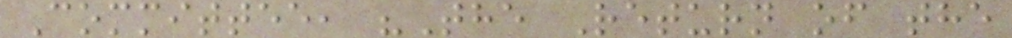Committee, "The Return of the
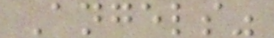Angels"
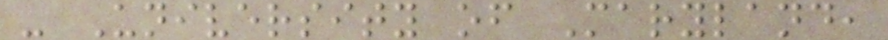- University of Maryland,
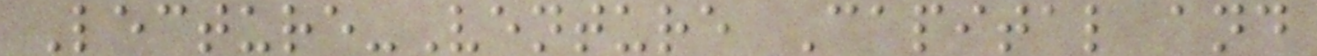Lecture-Venture Capital and
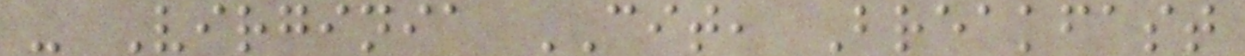- Virginia CIT, Breakfast
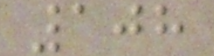108
